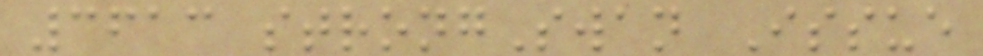3613 strongSwan Issue
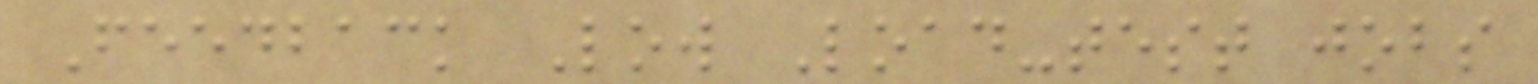Feedback Low Load-test jobs
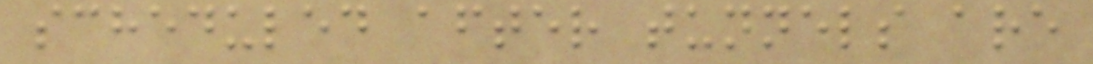scheduled after tunnels are
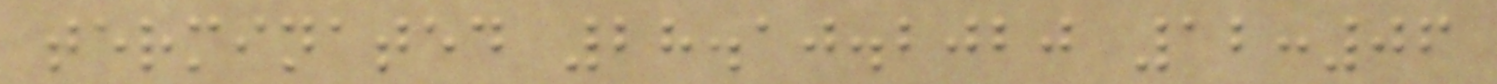terminated 28.10.2020 12:06
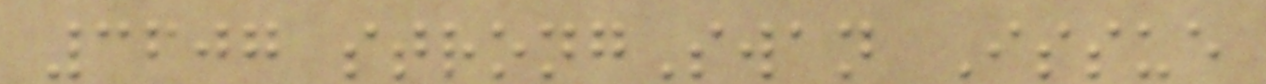3607 strongSwan Issue
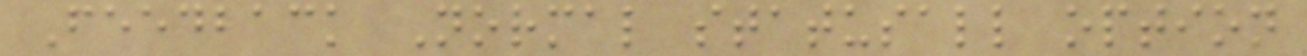Feedback Normal statusall option
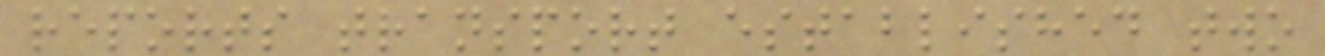reports transport established two
